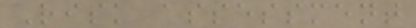Risk assessment
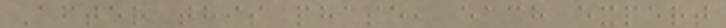After this phase, each expert
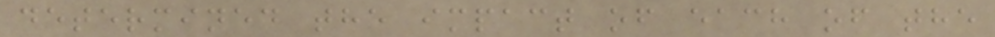determined the impact of each of the
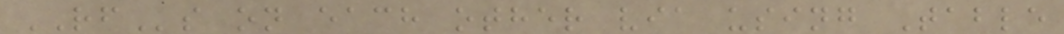RFs on each other via using Table
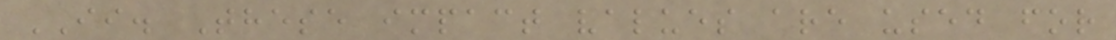II. These impact values are used for
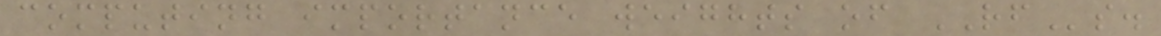computing importance weights of RFs.
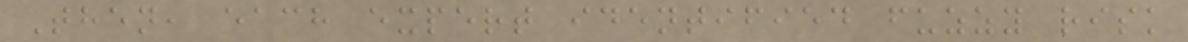Then, each expert identified fuzzy risk
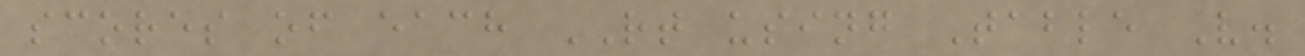scores of each RT using Table V.
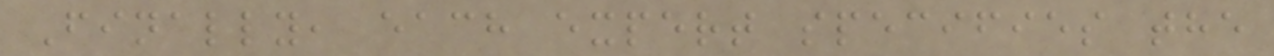Finally, each expert specifies the
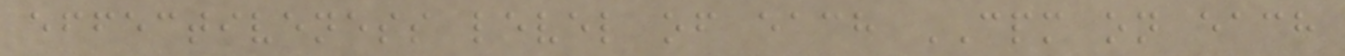effectiveness level of each CPM on each
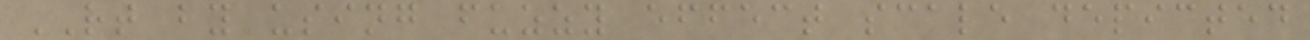RT by using fuzzy effect scale depicted
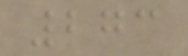273
